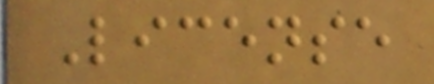License
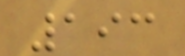193
